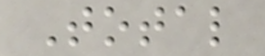Total
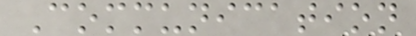Communication
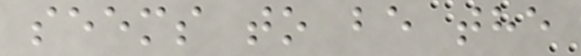seems to be the
